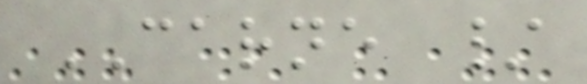CARNE /
